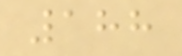188
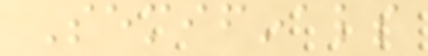Semifinals
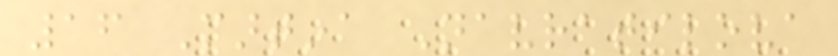16 Martina Navratilova
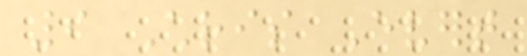9 Chris Evert
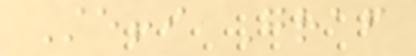Steffi Graf
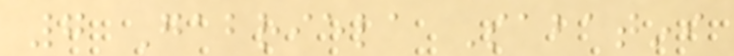7 Gabriela Sabatini
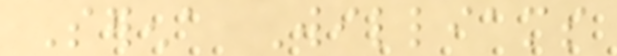Serena Williams
